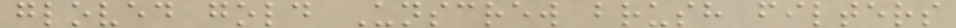gloved gold Unscrew brush filters
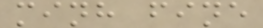minh fine
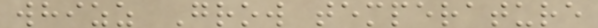whizz Grow temperature
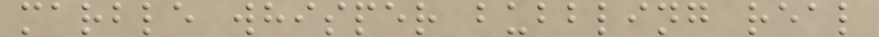marble whisper bubbling real
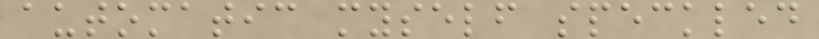automatic myself speckled
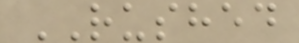RUSHED
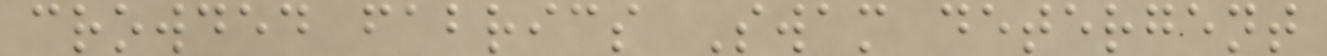crowded fabrics Swam detergent
